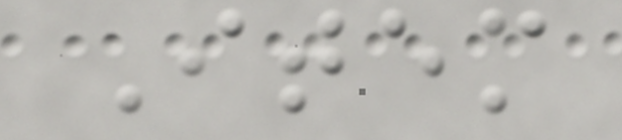Item
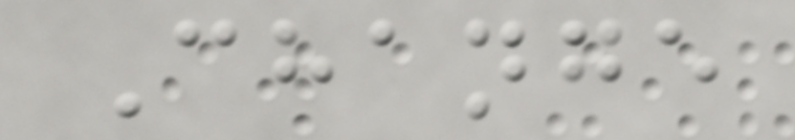Change
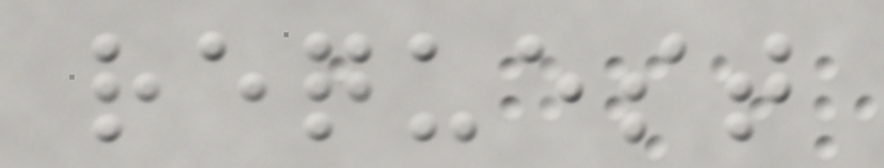request
